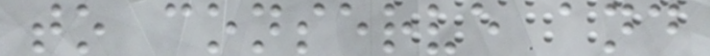to conserve and
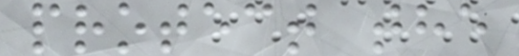protect the
